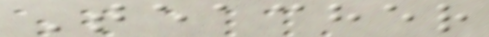Teacher
